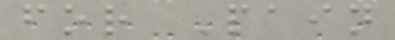for Pain
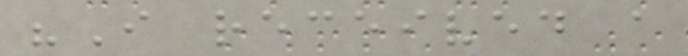"I received a
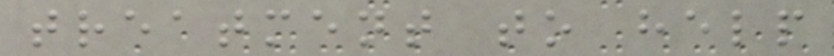treatment to help
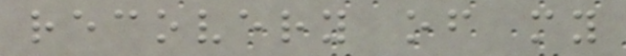recovery of my
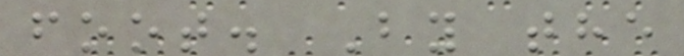foot. By the
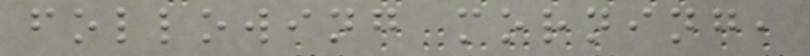following morning,
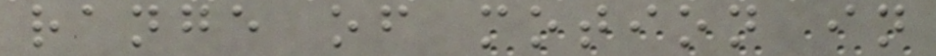range of motion in
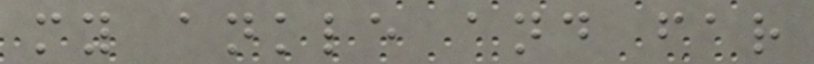my ankle and far
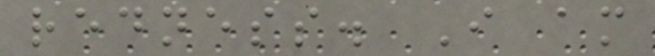redness. I am
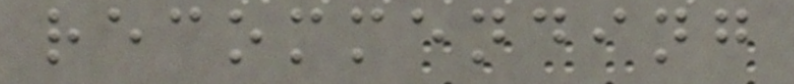recommending
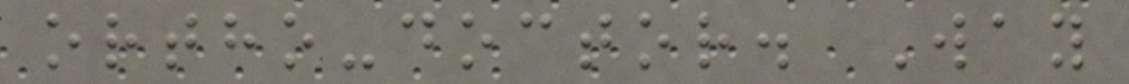ortho-doctor. Way
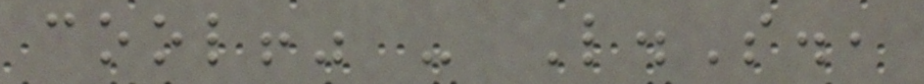cool!" - L.S.,
